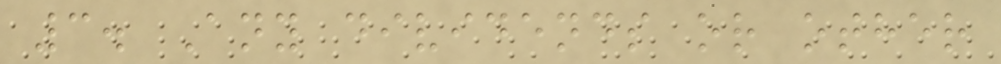3. Any dividends or other
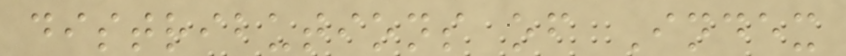distributions of Index
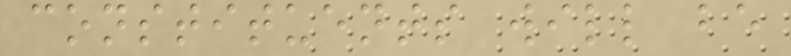constituents will be
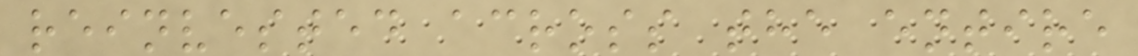reinvested across the entire
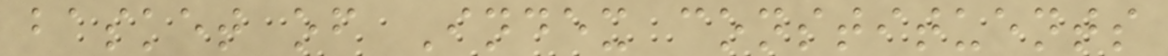basket of Index constituents
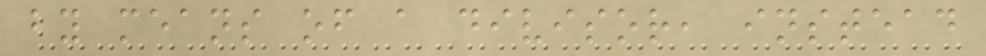by means of a divisor, instead
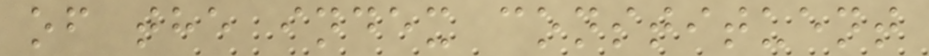of the index constituent
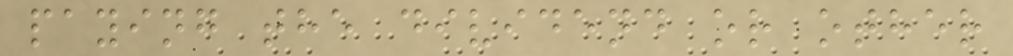paying the dividend or other
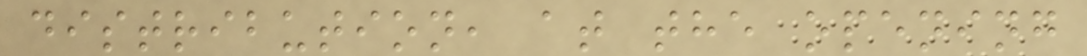distribution, at the opening
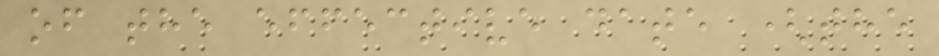of the effective date (the
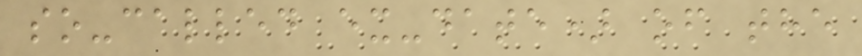so-called ex-date) of the
